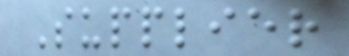Supplier
